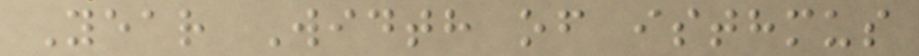Year Width of isthmus
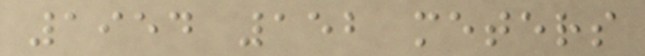1954 152 meters
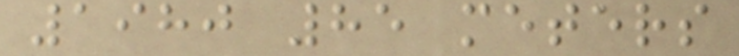1980 85 meters
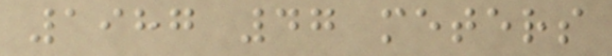1987 47 meters
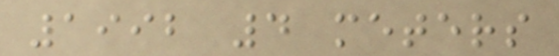1992 4 meters
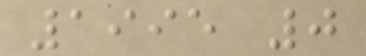1995 0
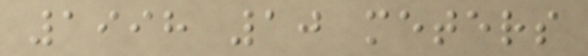1998 10 meters
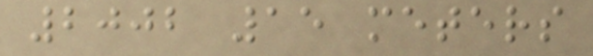2002 15 meters
